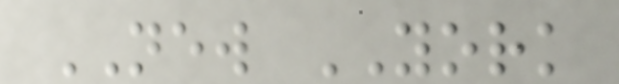NEW YORK
